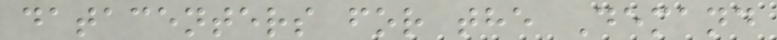datacenters for the Demand
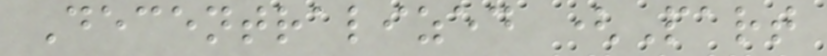Decentralized (Part
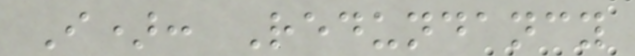I): Redundancy
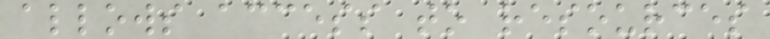allows access to resources
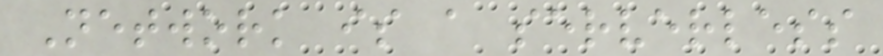Network is a serverless
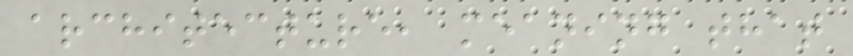architecture, meaning that
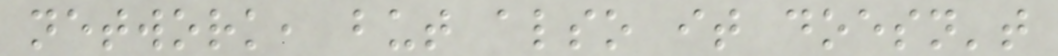network, but also it doesn't
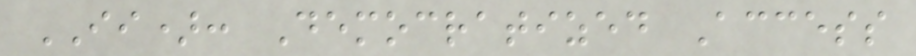II): Democratized Access
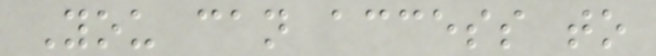You can access to
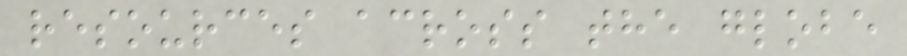resources across the globe
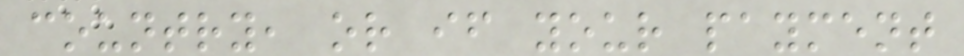country, or if your payment
